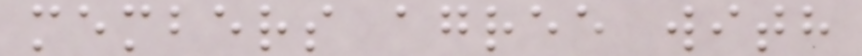members agree with
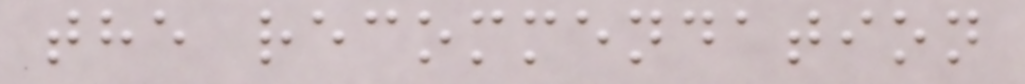the recommendation
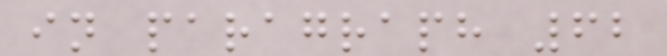in paragraph 62
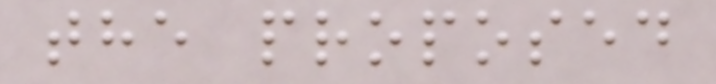the proposed
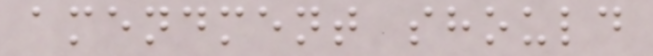amendment should
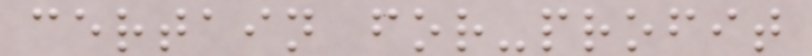certain for-profit
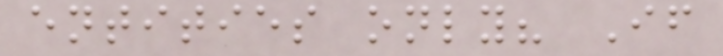entities only? If
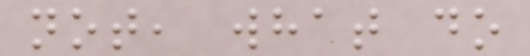not, what do
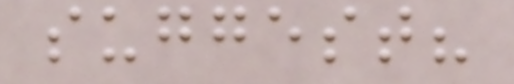suggest?
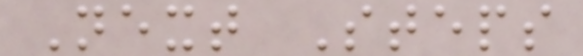Next Steps
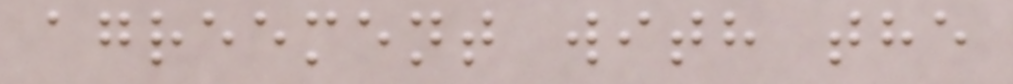agreement with the
